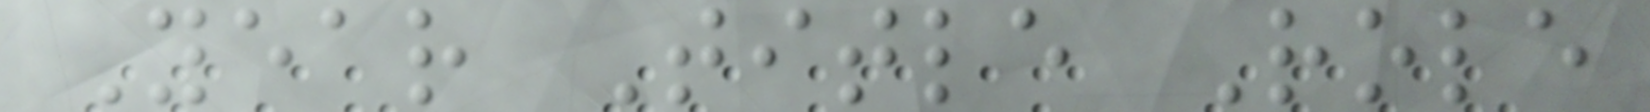Year Title Role
